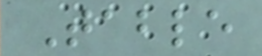Table
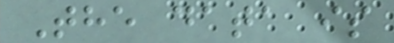The data is
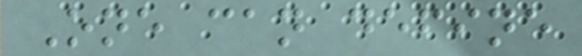One can define
